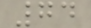74
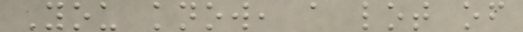You know, a lot of
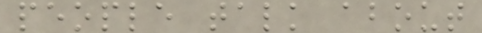people talk about
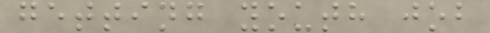getting youth job
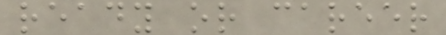ready or career
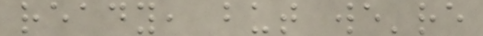ready, but we're
